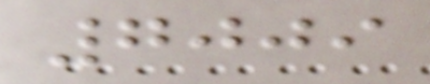7009
